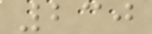230
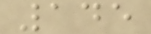145
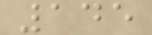145
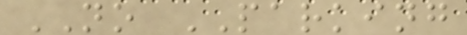NO PARKING
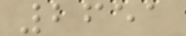2651
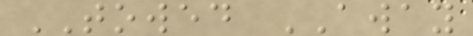TOWED AWAY
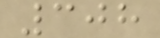308
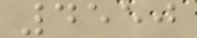4550
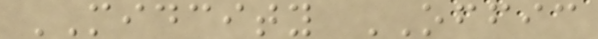MIDCITY OFFIC
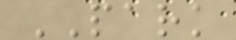PARK
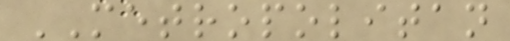METROPOLITAN
